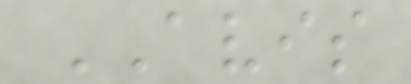AVIS
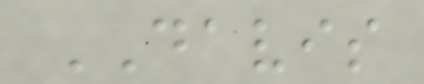DAVIS
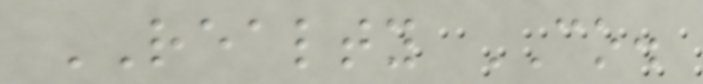REALTY CO.
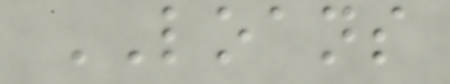LOANS
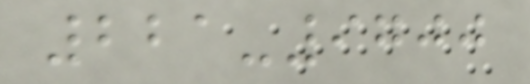221-9700
